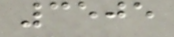3505
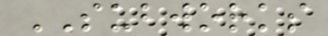SUBWORKS
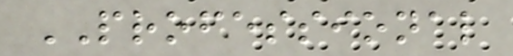PROFESSIONAL
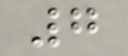7
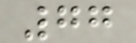77
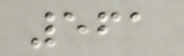561
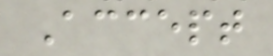Accept
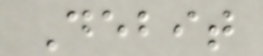Debit
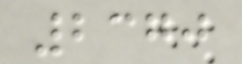2370
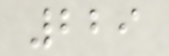229
